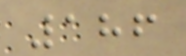186
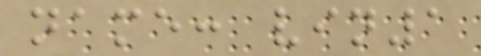name: vin1
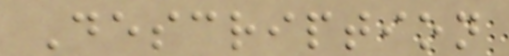Description
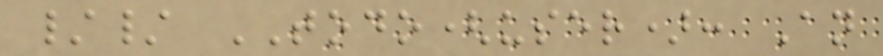// TODO(user): An
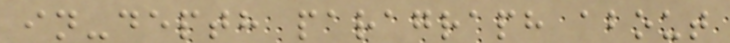in-depth paragraph about
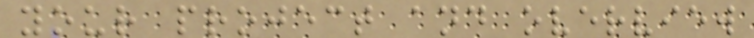your project and overview
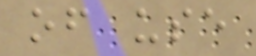of use
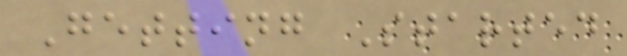Getting Started
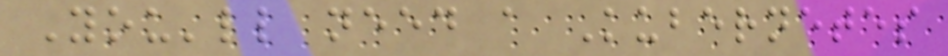You'll need a Kubernetes
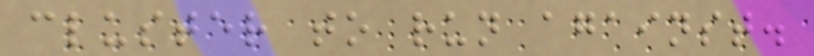cluster to run against.
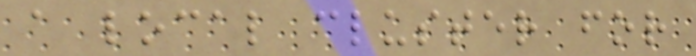a local cluster for
